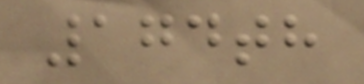174th
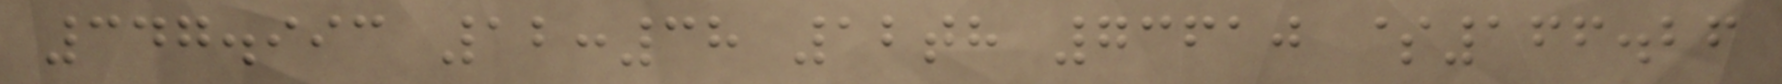347.993 12:38 12th 73610 $166.26
